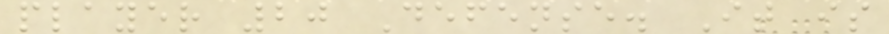player 20 Defense. It is
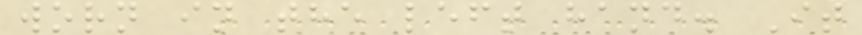worn in the left hand. It
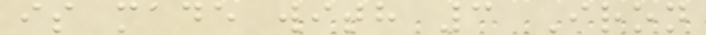is made with 3 Iron
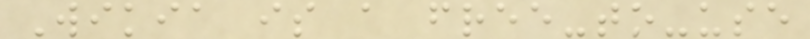Wikia is a free-to-use
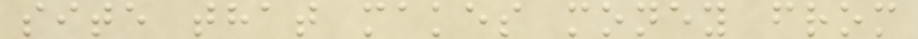site that makes money from
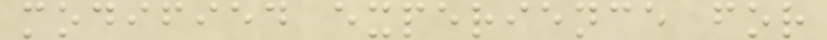modified experience for
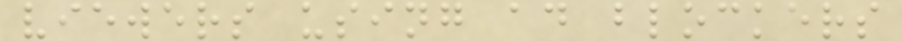viewers using ad blockers
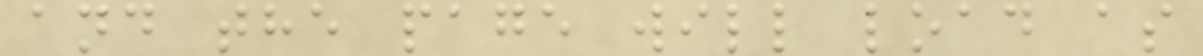and the page will load as
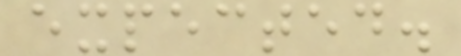expected.
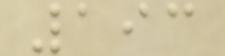193
